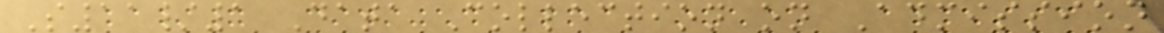S11/1 Data Collection on Admission
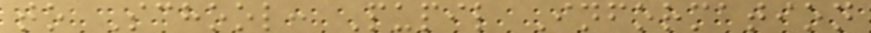to School: Pupil Information
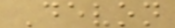Devon
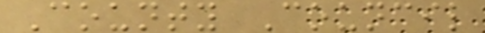County Council
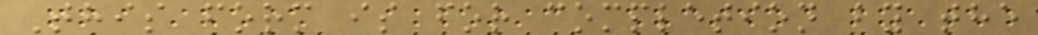This form is for completion by the
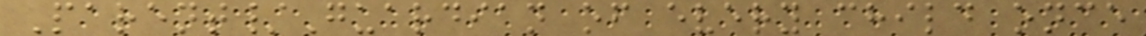Parent/Guardian of every child once
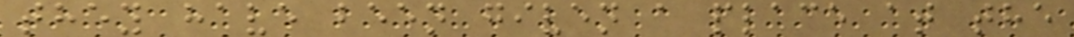they have been given a place at the
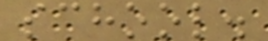school.
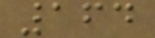164
